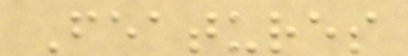Features
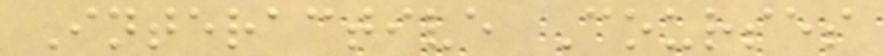Interactive Courses
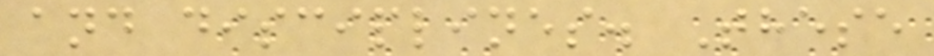and disciplines. These
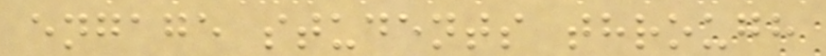engage students through
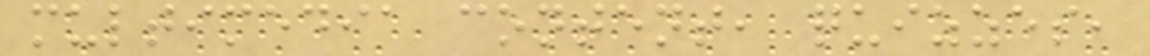multimedia content, quizzes,
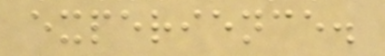experience.
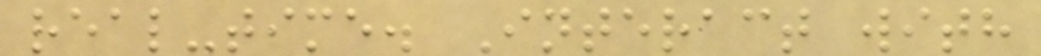real-time. Interact with
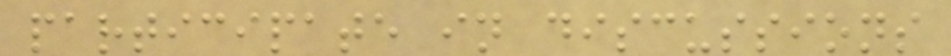participate in discussions
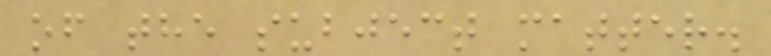of the subject matter.
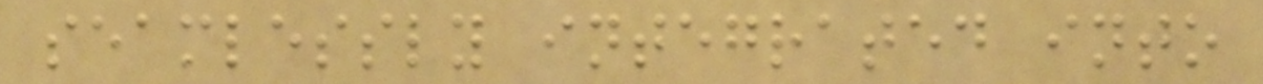seamlessly integrated into
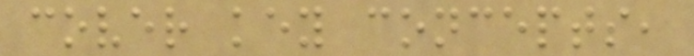cover key concepts,
